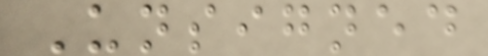Unsigned
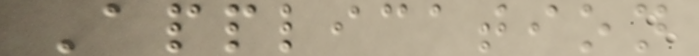Application
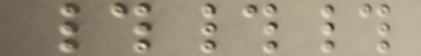###
